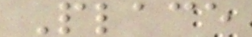Place
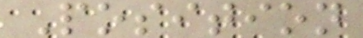Position
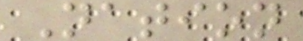Nation
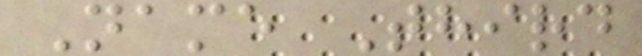Name Third
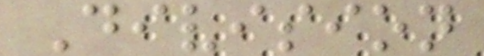Division
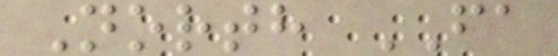North FA
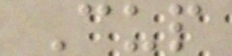Cup
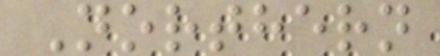Northern
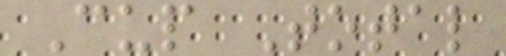Cup Total
